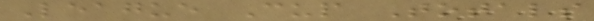League Cup Totals
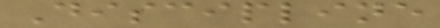Discipline
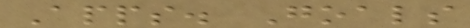Apps. Goals
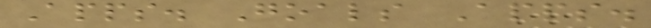Apps. Goals Apps.
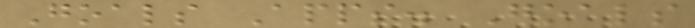Goals Apps. Goals
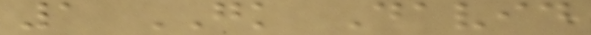1 GK David
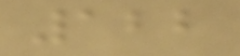122
